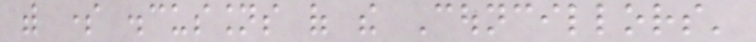with some discussions of the Councillors'
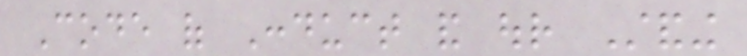Code of Conduct and our Standing
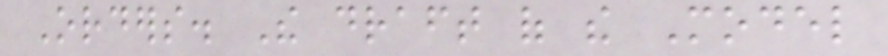Orders. The draft of the Model
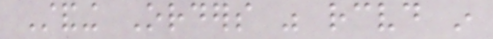Standing Orders was received in
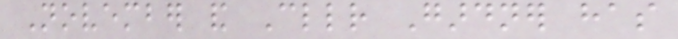November and Cllr Gardner has
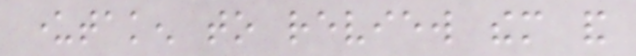undertaken to review them and
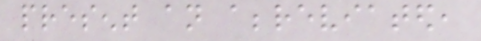present an abbreviated,
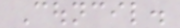Council.
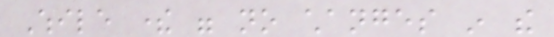While there were no changes in the
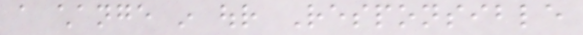a change in our Responsible
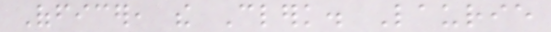Officer, the Clerk. Laurie
